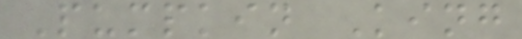Pumpkin King
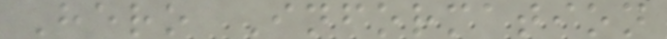Hero Information
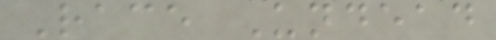Race Undead
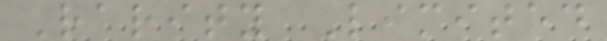Rarity Limited
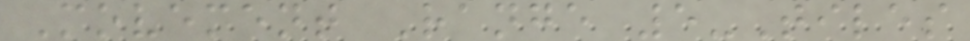Movement Range 5-Tiles
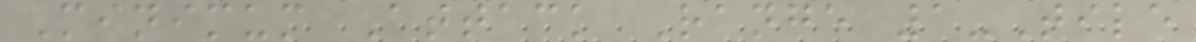Minimum Attack Range 1-Tile
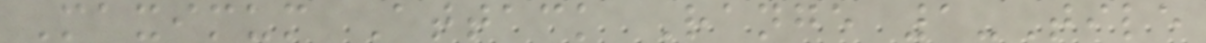Maximum Attack Range 1-Tile
